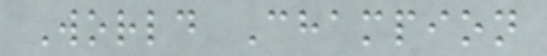World Champion
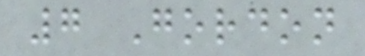7 Gordon
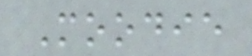Moodie
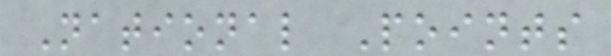National Points
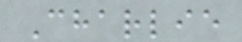Charlie
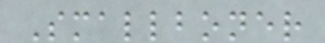Smallboner
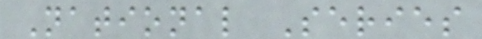National Series
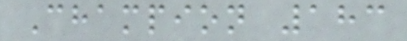Champion 183
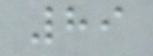89
